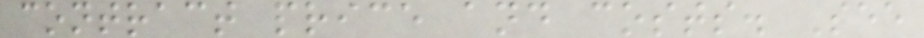contract price and costs. See
